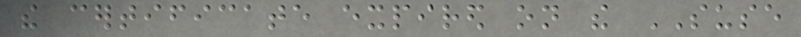the certificate expired on the SUSE
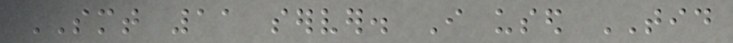SMT 11 server. I used TID
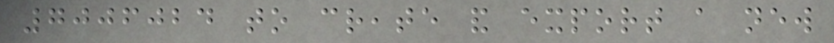7006024 to create and export a new
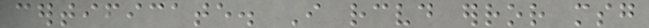certificate. I received error msg
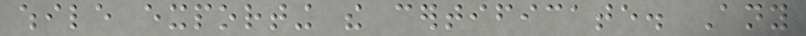while exporting the certificate. Any
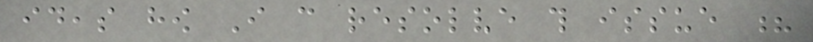ideas how I can resolve this issue ?
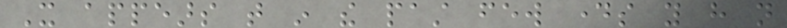It appears that in the past few days you have not
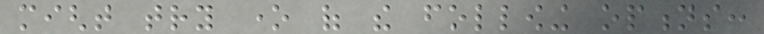might try one of the following options:
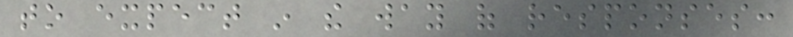to expect in the way of responses:
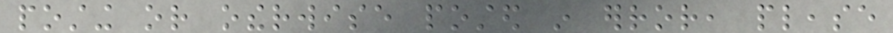posting or otherwise posted in error, please
